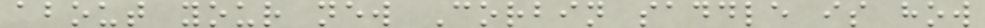about your new Corbin saddle is how
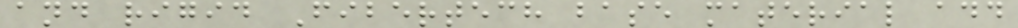and rigid Fibertech base material add
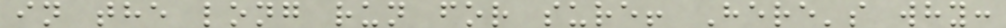in the long run for sure! Here's why:
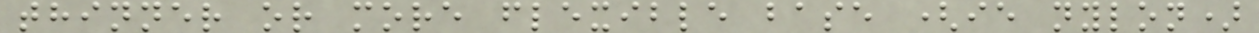thinner or more flexible base (ie nylon)
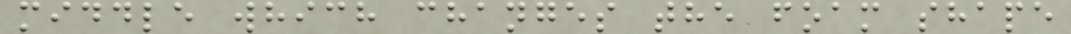middle which changes the foam shape
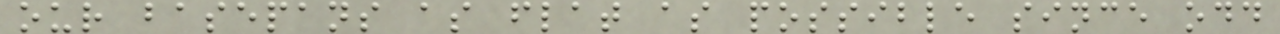our basepans as flat as possible since odd
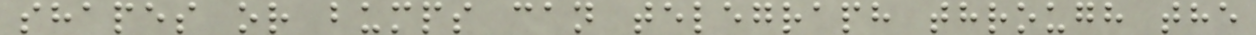shapes or bumps can telegraph through the
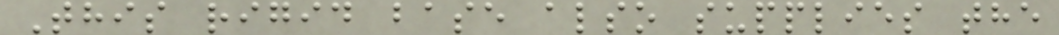This rigid base also supplies the
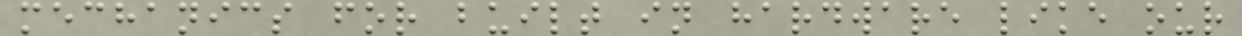mechanics for built in hardware like our
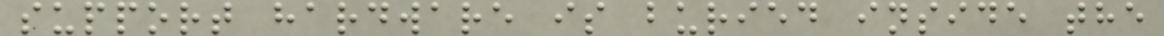support hardware is buried inside the
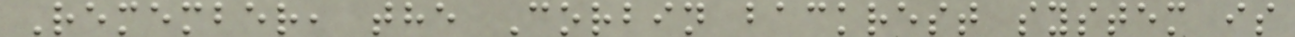Remember, the Corbin backrest system is
